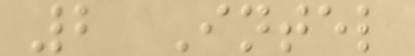2 Intel
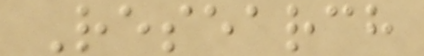Research
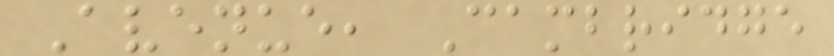Avenue, Cambridge
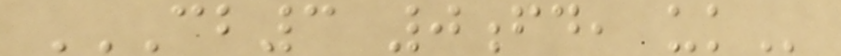CB3 0FD, UK
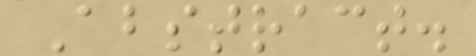Abstract.
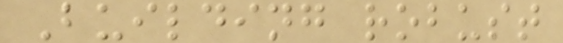Building robust
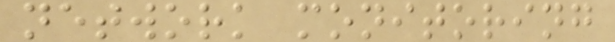network monitoring
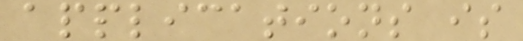applications is
